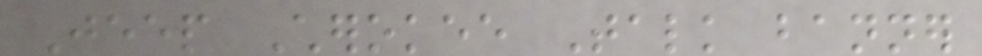Jeep Cherokee Talk banner
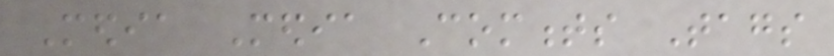Media Media Comments Tags
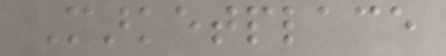Marketplace
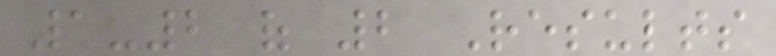1-2 of 2 Results
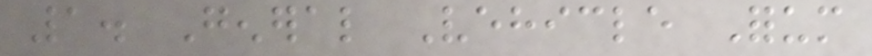1. General Vehicle Forum
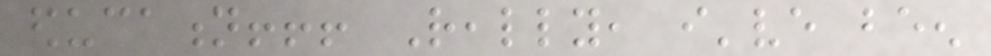education!!! Really, i've been
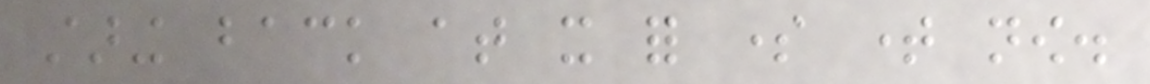staring back at it for some time now.
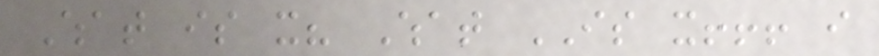What is it? What IS it!!! i
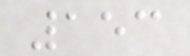153
